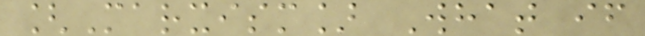[Marxism] What if
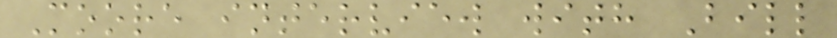Moore interview with Bill
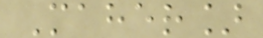Maher]
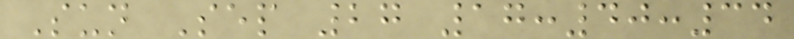Sun Sep 27 17:40:34
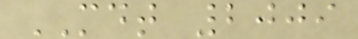MDT 2009
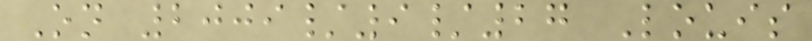On 2009/9/27 Louis
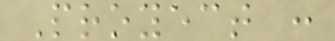Proyect :
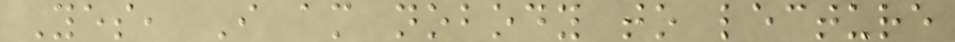Yes, I am nobody to lecture
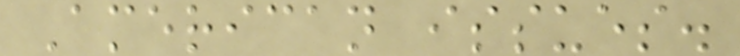American issues.
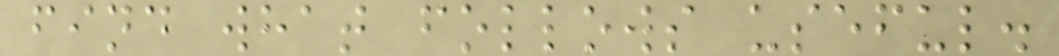find what follows useful.
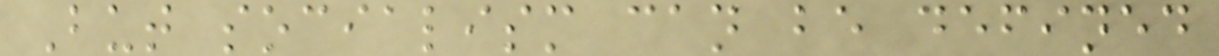But socialism can be defined
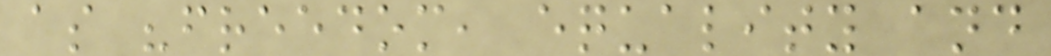as "freedom, equality and
